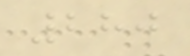280
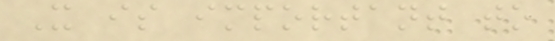It is important to
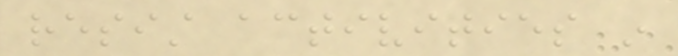resist activities in
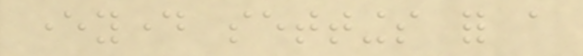everyday settings for a
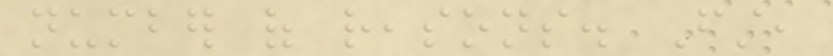number of reasons. First,
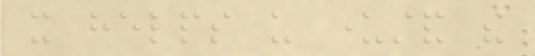it helps us understand the
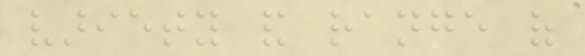variety and range of
